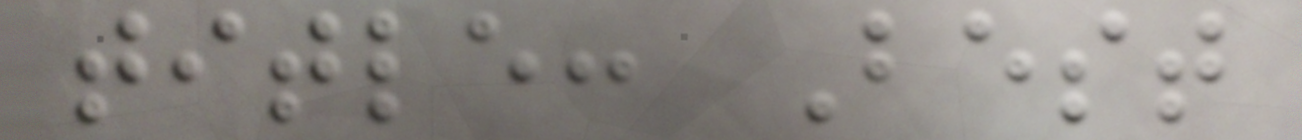title: Best
